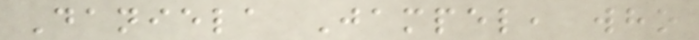Daniela Jampel, who
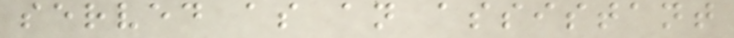served as an assistant
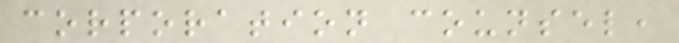corporation counsel,
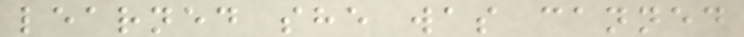learned she was canned
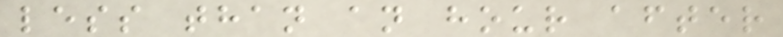less than an hour after
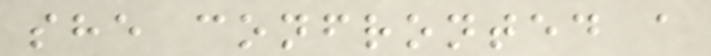she confronted a
